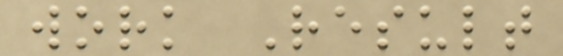work Result
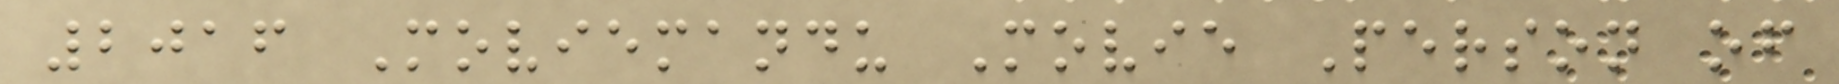2016 Moviemandu Movie Person of
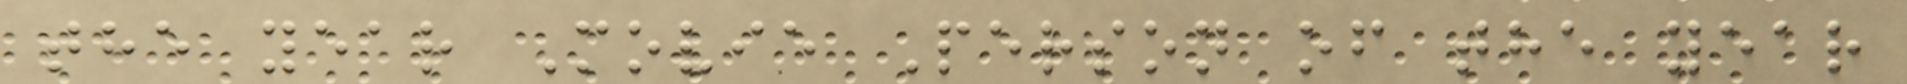the year Movie Person of the year
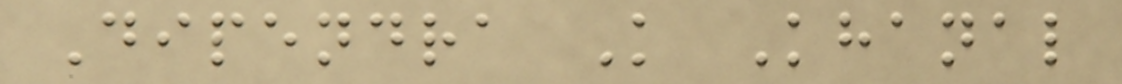Dipendra K Khanal
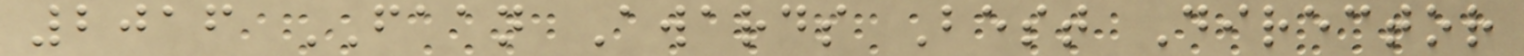2016 FAAN Awards Best Director
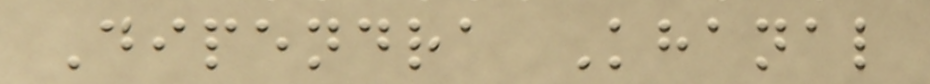Dipendra Khanal
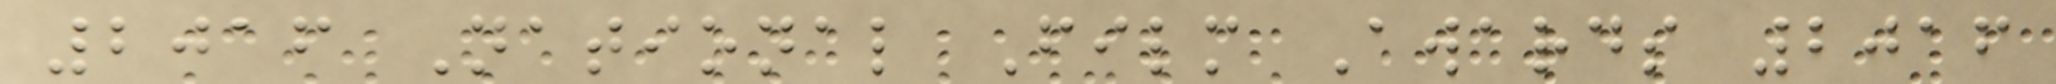2016 National Film Awards 2016
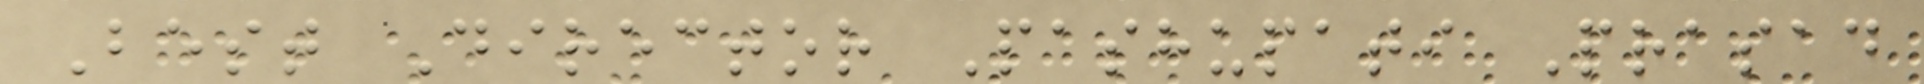Best Director Pashupati Prasad
